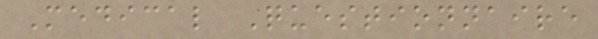Medical Questionnaire
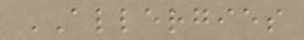ALLERGIES
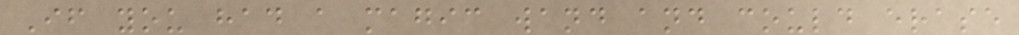If you had a magic wand and could erase
